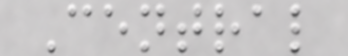Central
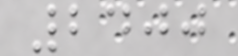2400
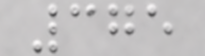375
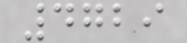4729
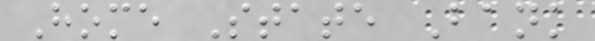Home State Bank
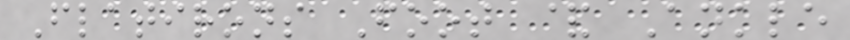Flatirons Foot & Ankle
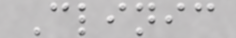Clinic
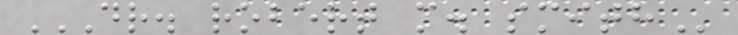DR. ROBERT M. SMITH
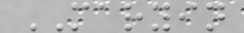MARYIN
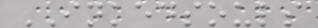INKEDSOULS
